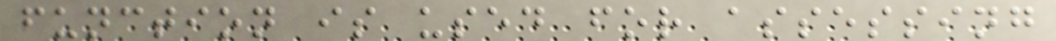function is used for assessing
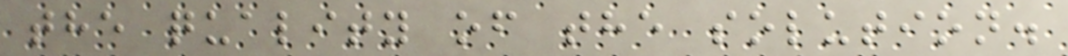the quality of the solution.
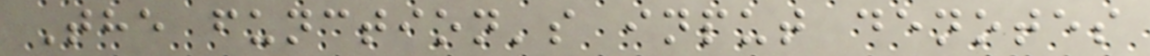The function's input denotes
